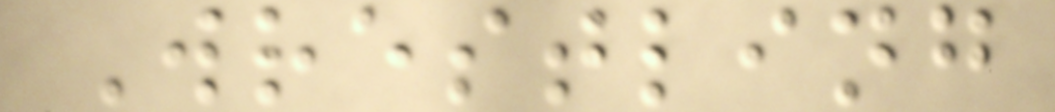Wrestling
